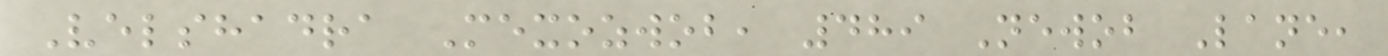Velshadra Mexozwob, 489 Newob Lane,
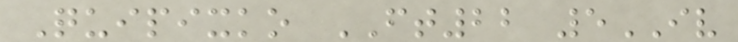Quipixko FT22 5IV
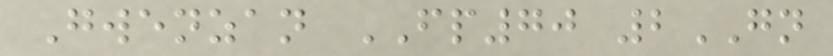Gwenzan FP70 2GN
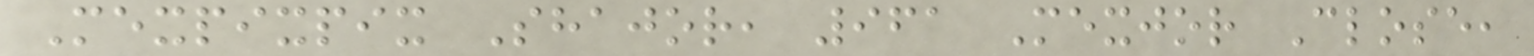Mexpixpix Shajor, 961 Mexjor Close,
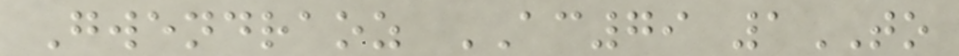Gwendraoz AC79 1TO
